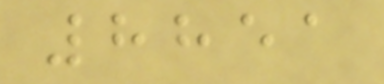8851
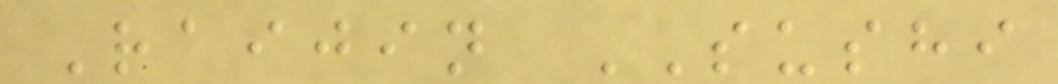Raijin SUSHI
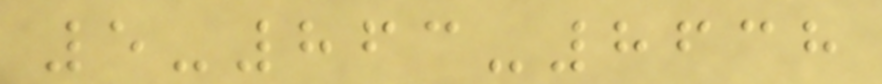5-863-8638
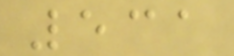531
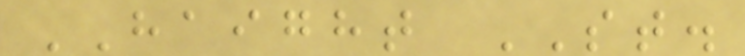HAIGHT ST.
